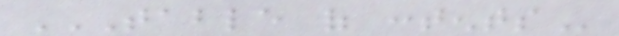TABLE OF CONTENTS
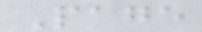Page
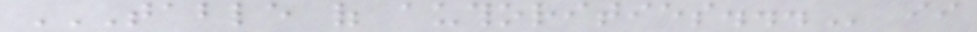TABLE OF AUTHORITIES... ii
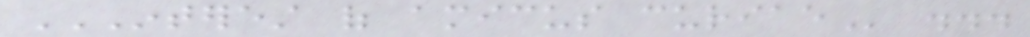INTEREST OF AMICUS CURIAE ...
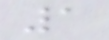1
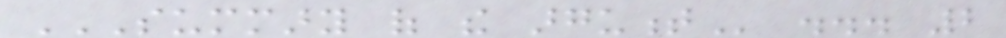SUMMARY OF THE ARGUMENT ... 2
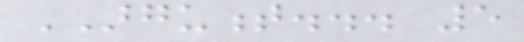ARGUMENT... 5
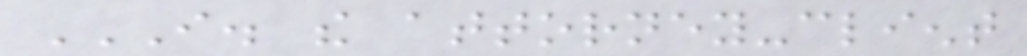I. THE ATTORNEY-CLIENT
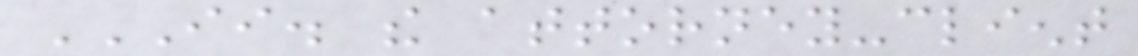II. THE ATTORNEY-CLIENT
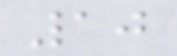10
